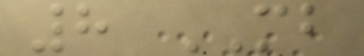8 MB
